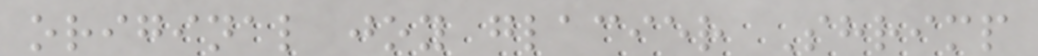original joy glacier Shrimp
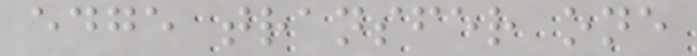edge transfer one
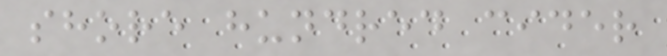shore hundred cider
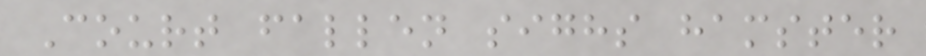Court fallen sighs hamster
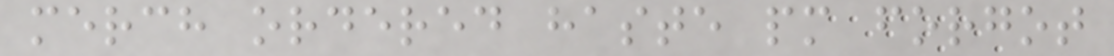merch ordered haste pm forgot
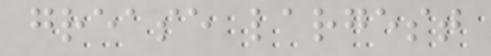grease largest
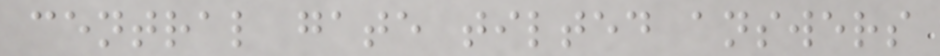central gate tilted answers
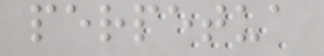perpetua
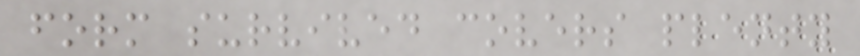form survived covers plenty
